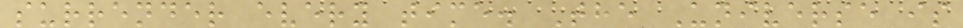surrender every time. The Universe is
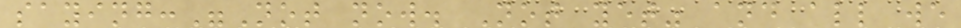saying:"Not now. Not yet" and all we
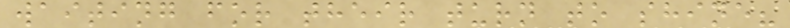waiting for their turn to shine?
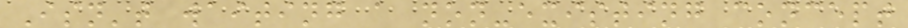Isn't waiting a non-existing concept
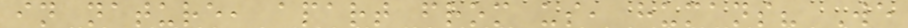in nature, apart from us, humans? We
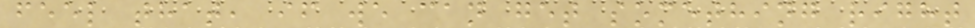feel that, if we can get something right
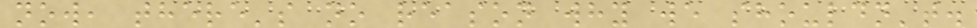now, there's no reason why we shouldn't.
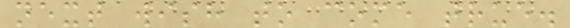next wish to come true.
